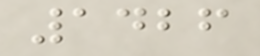1426
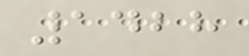1428
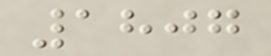1807
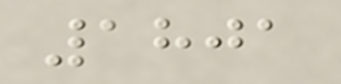1801
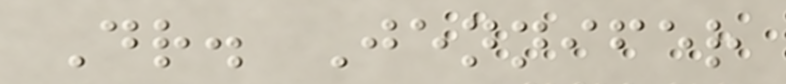Dr. Jennifer
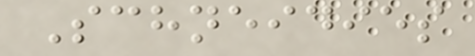Schneidies
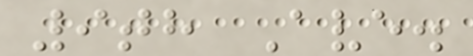9th Ave.
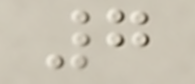7
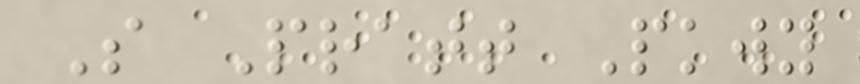S Pratt Pkwy
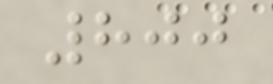800
